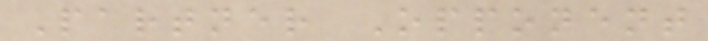Partner Opponent
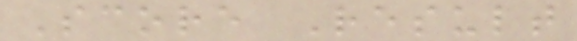Score Result
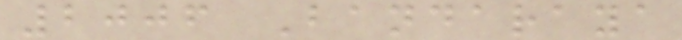2006 Bandaraya
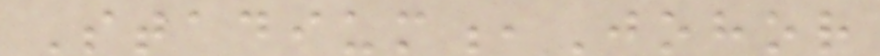Stadium,Johor
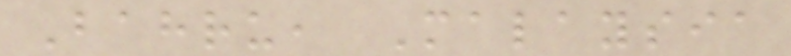Bahru, Malaysia
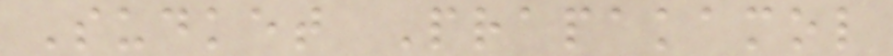Sudket Prapakamol
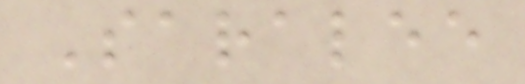Saralee
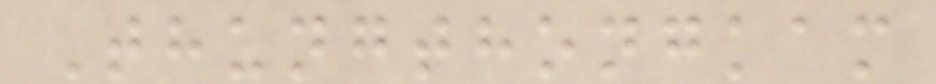Thungthongkam
